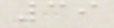39
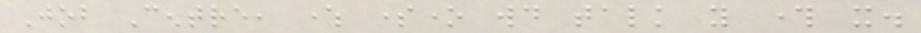Job Centre, where someone would talk you through it.
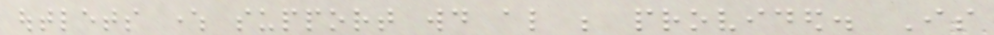outlets where support would also be provided. Is
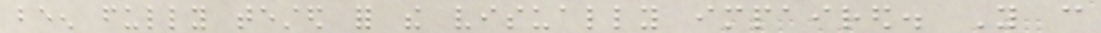been fully tested for the visually impaired. You can
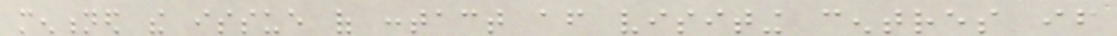mentioned the issue of contact after visiting centres if
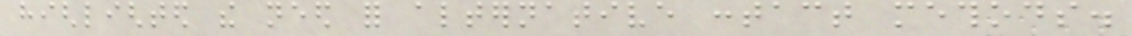highlighted the need for alternative contact methods.
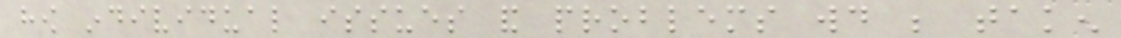how individual issues and problems would be taken
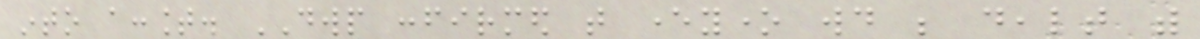into account. DWP confirmed that everyone would be dealt with
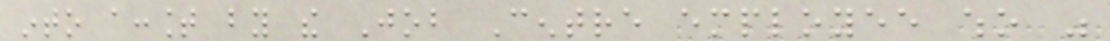into account by the Job Centre employee who was
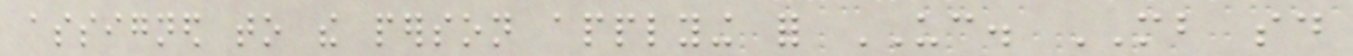assigned to the person applying for UC. MB said
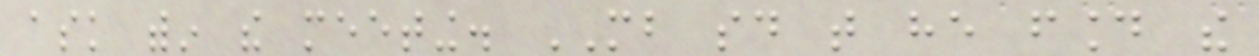ask within the meeting. MB said that he found the
